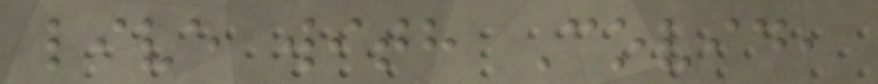live with Covid,
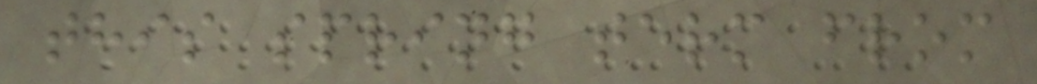this spring term from
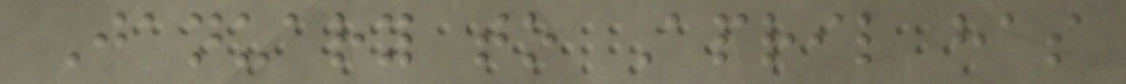January to April has
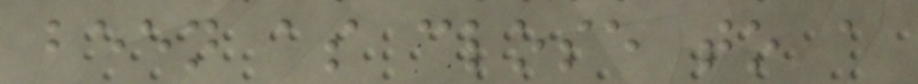been as close to a
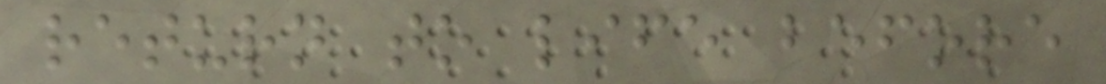return to life before
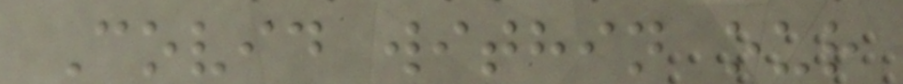Covid within our
